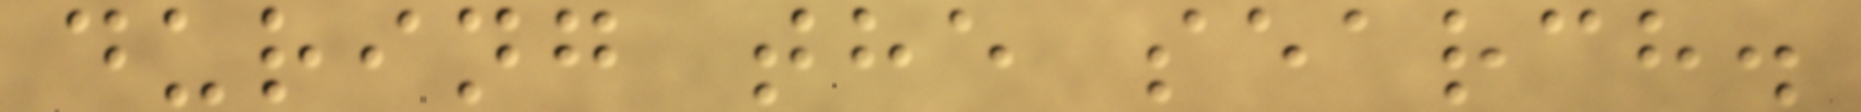during the search.
